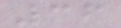36
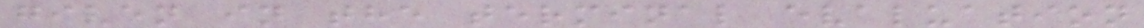given in the terminal evaluation
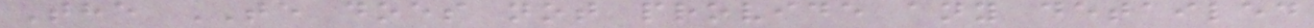The TE does not provide any detailed
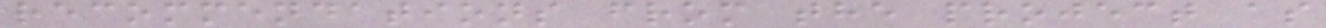recommendations from the project as
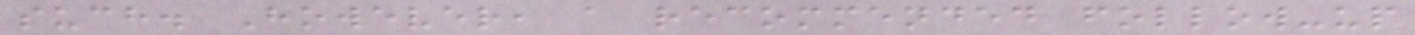such. However, a recommended follow-up
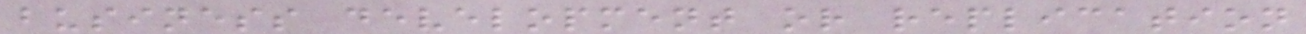business development or replication
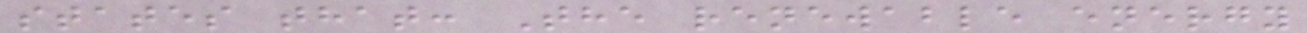states that: The renewable energy
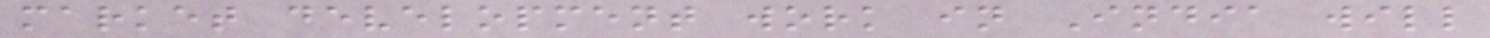market development work in India will
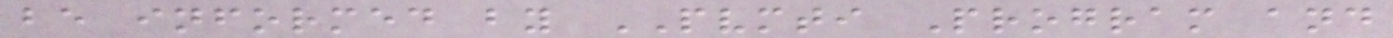be informed by PVMTI Program and
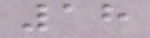18
